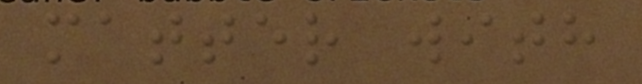matter with
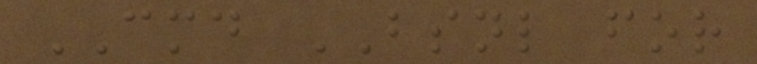CMD BSNL for
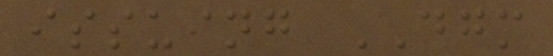issuing DGM
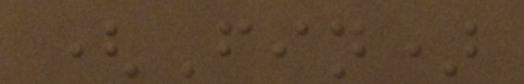(Fin)
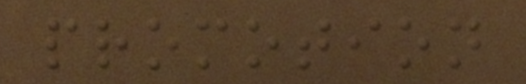promotion
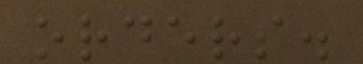orders.
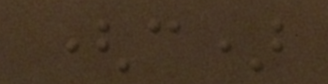(c)
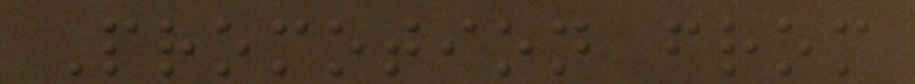Promotion from
